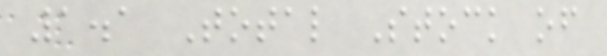1.1 Total Stock of
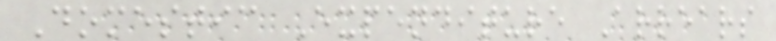Domestic Expenditure Arrears
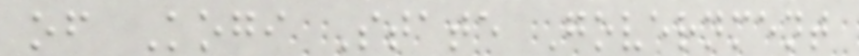of Kogi State Government
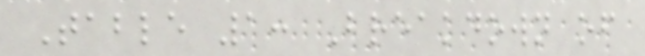Table 1: Breakdown of
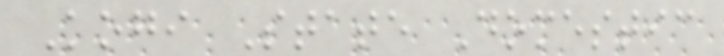Kogi State Domestic
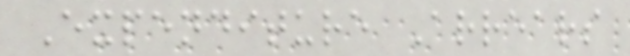Expenditure Arrears
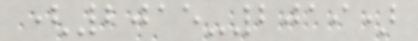(2015-2019)
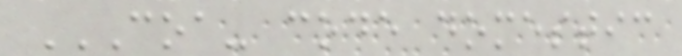COA- CODE DOMESTIC
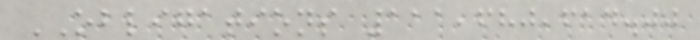OBLIGATIONS 111,680,614.00
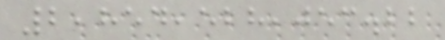2,854,528,053.22
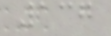137
